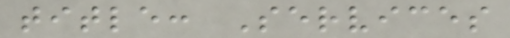title: Services
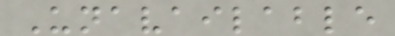Unavailable
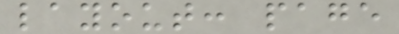layout: page
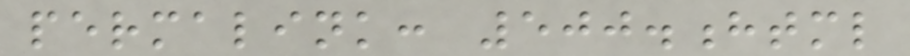permalink: 500.html
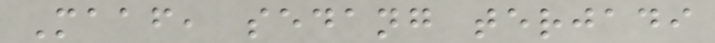Maaf, sedang terjadi
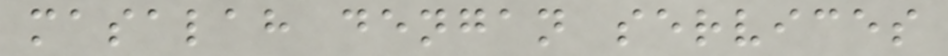masalah dengan services
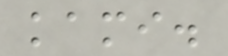kami.
